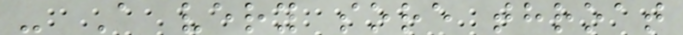- A very sore throat
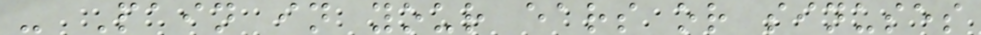- Pain in your ears or sinuses
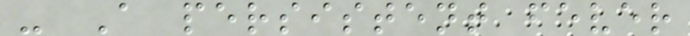- A persistent fever
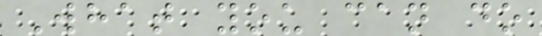What you can do
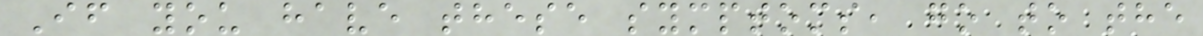If you have these symptoms, go to the
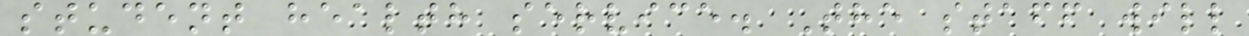student health service. The staff will
